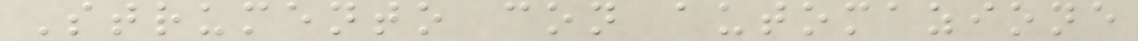Strumento con automazione
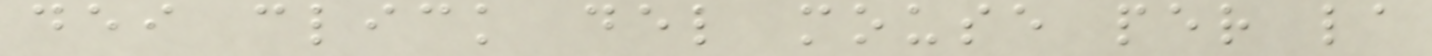dei click del mouse per la
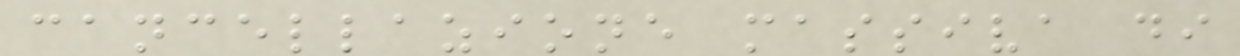cancellazione massiva di
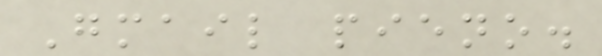Gmail pieno.
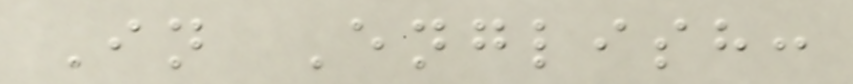In English:
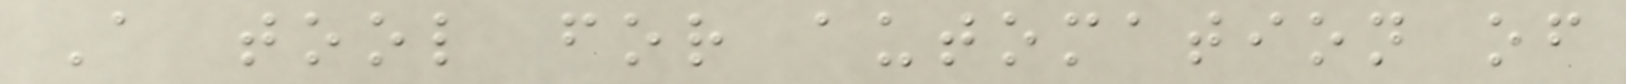A tool for automation of
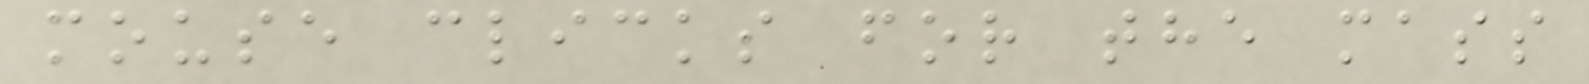mouse clicks for the mass
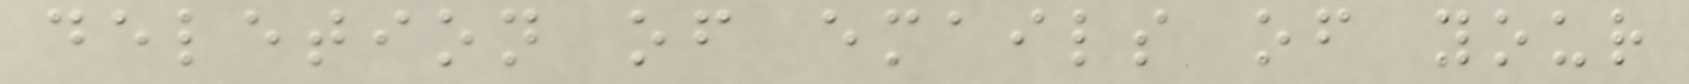deletion of emails of your
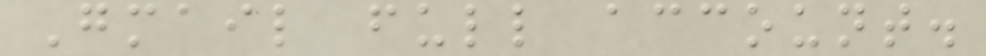Gmail full account.
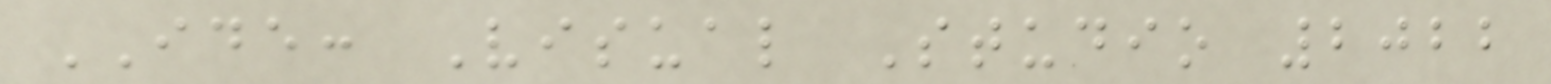IDE: Visual Studio 2022
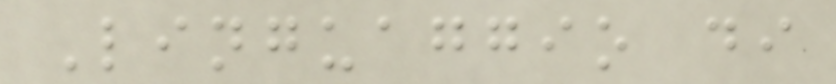Linguaggio di
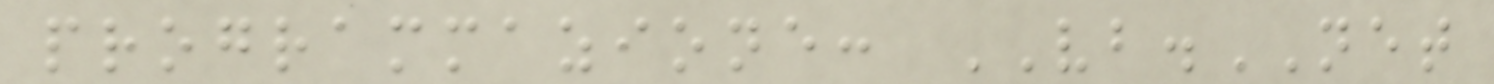programmazione: VB.NET
